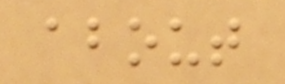about
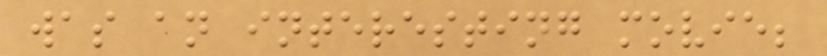was an interesting movie;
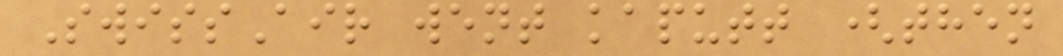SwissAir went kaputt (then
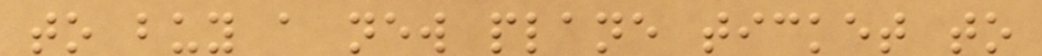to buy a new plane ticket to
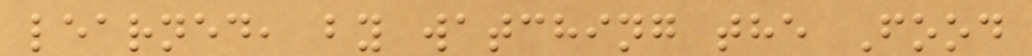learned, by watching the Food
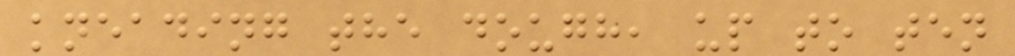kneading the dough, up to ten
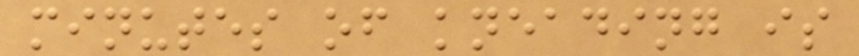minutes of kneading is
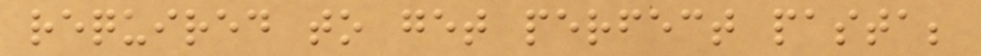required to get perfect pasta;
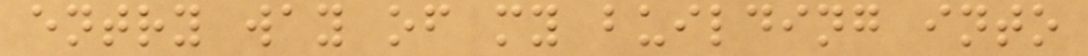entry way of my building into
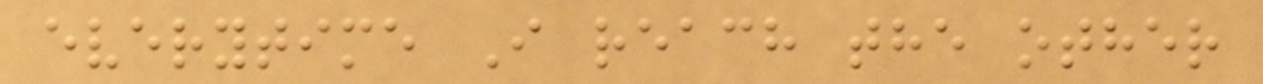everytime I reach the other
